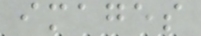images
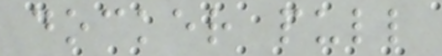docker pull
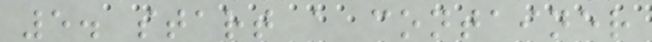5. start a container
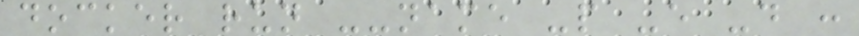docker run --name -p -e -d :
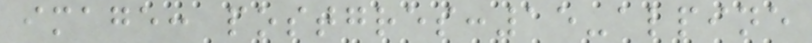image: postgres:15-alpine
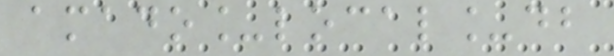amado_local_db
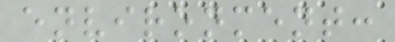environment:
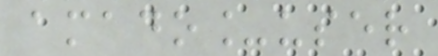amado_user
